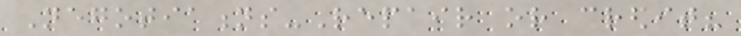Negotiations-Repair or credit?
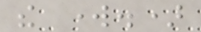the work.)
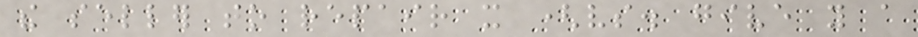the seller to repair it (vs. give you a
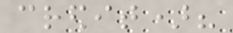credit)?
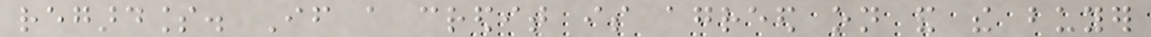regardless. If a credit is agreed on and the buyer
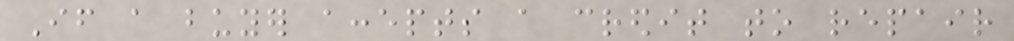If a buyer accepts a credit to repair
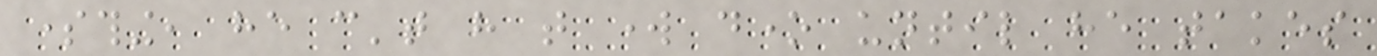something, he can't have that work done until he takes
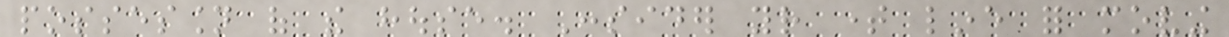possession of the house. Consider your time line for moving
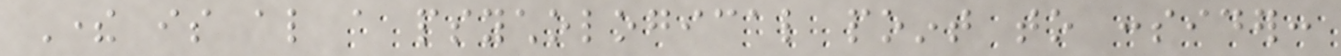There is also a psychological point to consider:
